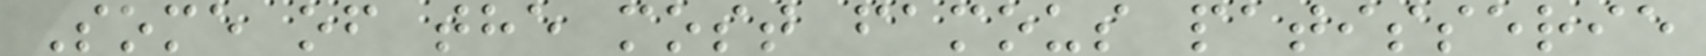Some of the most famous patisserie
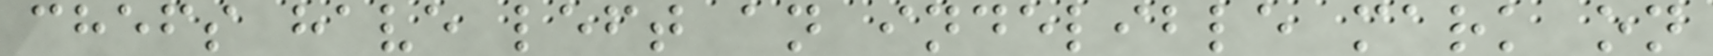chefs have left an indelible mark on
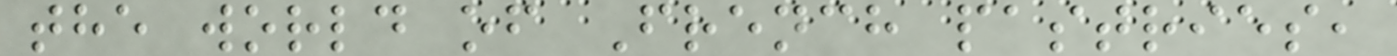the world of French pastries,
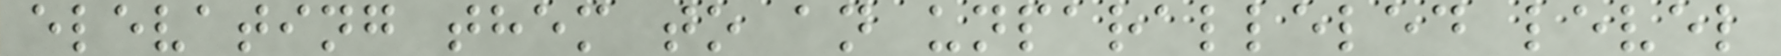elevating them to an unparalleled level
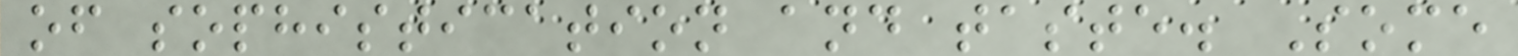of sophistication and taste. Some
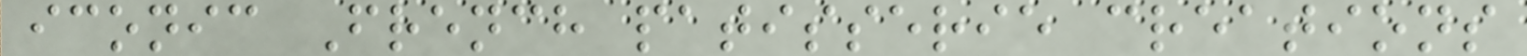iconic French patisserie creations
